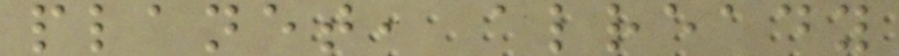planet, already
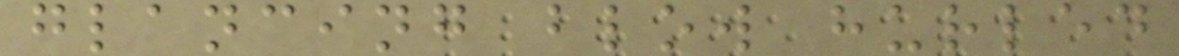glancing blow hurled
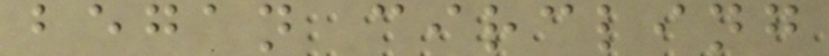began circling
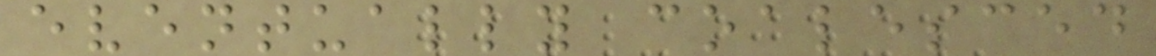eventually coalesced
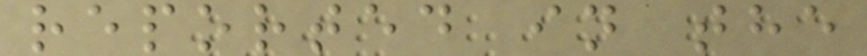reported in the
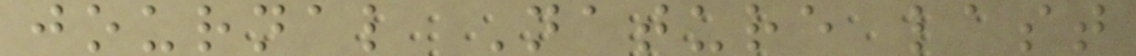journal Nature last
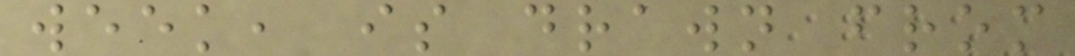week, is drawn from
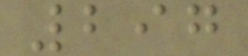297
